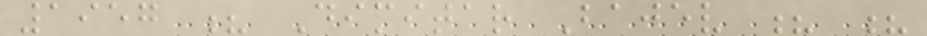1957 ? Dimitar Bajev ? ?
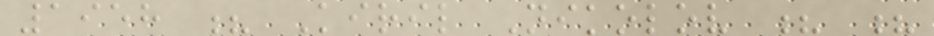1958 ? Kiril Nikolov ? ?
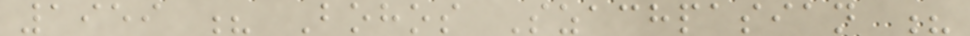1959 ? Bohos Szachpasian ?
